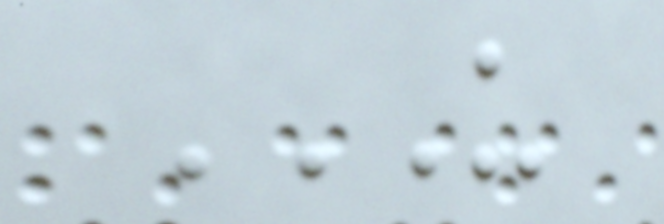US
